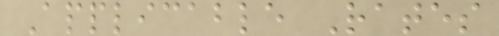Applicable Rates
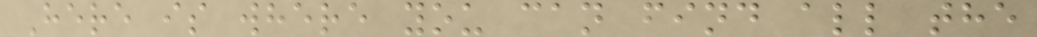Here is where you can find all the
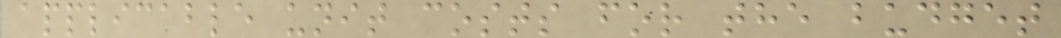applicable unit costs for the budget
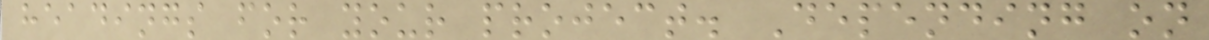headings for your project. Depending on
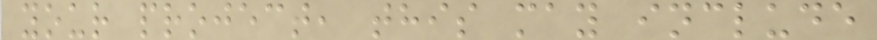your project, this may include
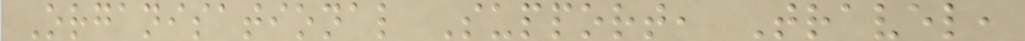Organisational Support, Travel,
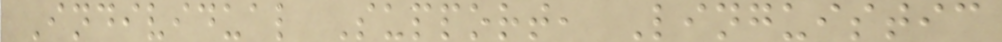Individual Support, Linguistic
